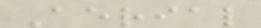Aerial
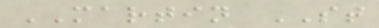MARTIN ST
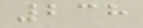238
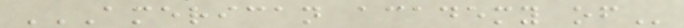AMERICAN ACADEMY OF
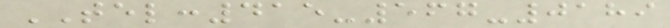TEL:415-567-0189
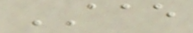AAE
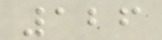126
